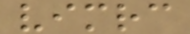vimrc
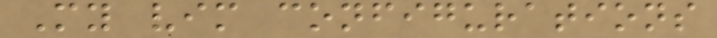My vim configurations
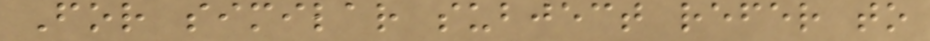For similar subject refer to
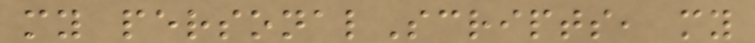my personalScripts, my
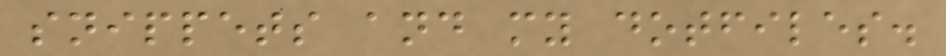snippets and my dotfiles.
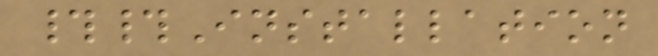##Installation
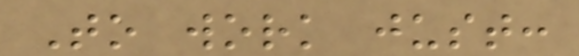To work just:
